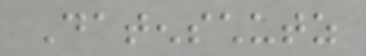Datenschutz
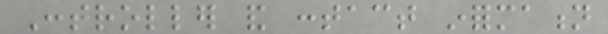Controller and contact information
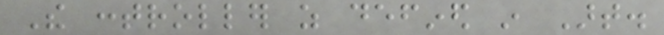The controller as defined in Art.
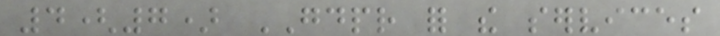4(7) GDPR for the services
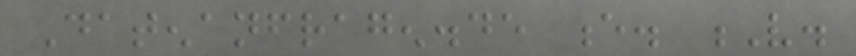Datenanfragen.de e. V.
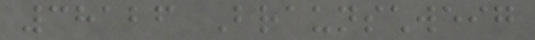38126 Braunschweig
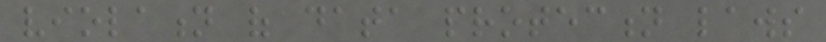violation of data protection laws
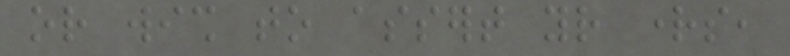or wish to assert your rights,
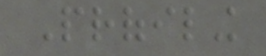Profiling
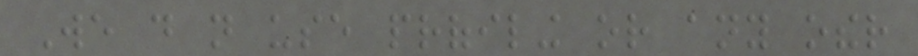We do not use profiling or any other
